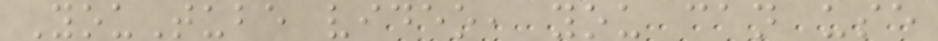YouTube video, you can use
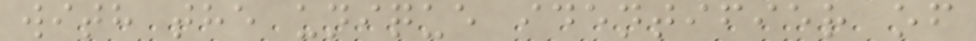with the unique identifier of
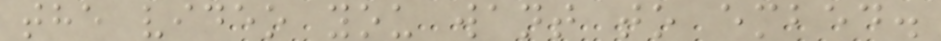the video you want to embed.
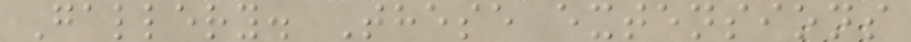Gallery. These extensions
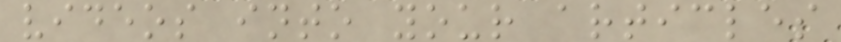videos into your articles
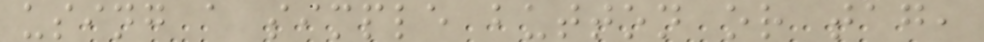using a simple button or tag,
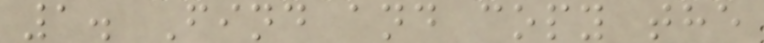1. Find and copy the
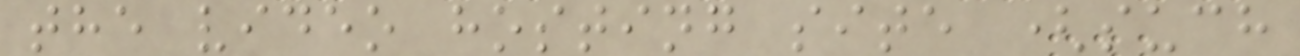the video hosting site (such
